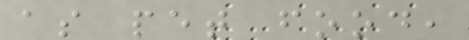as pet food,
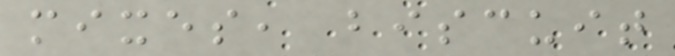mixes, biscuit
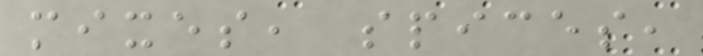mixes, spices,
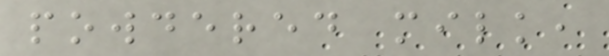powdered milk,
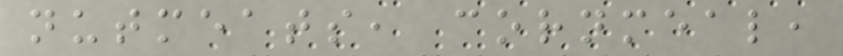nutmeats, cornmeal,
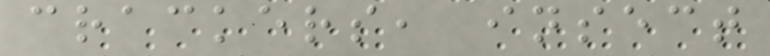crackers, insect
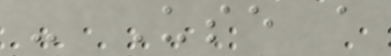- Use a
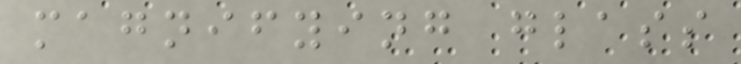magnifying glass
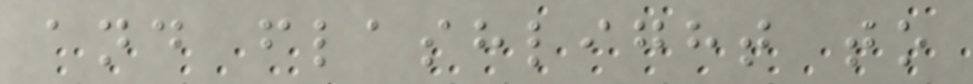and flashlight to
